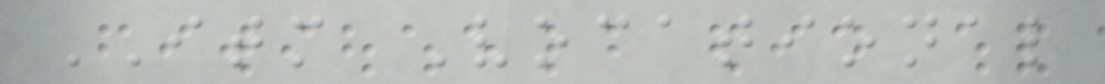ITM Vocational
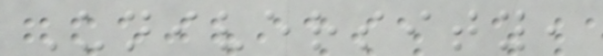University,
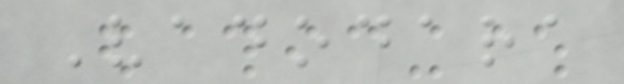Vadodara
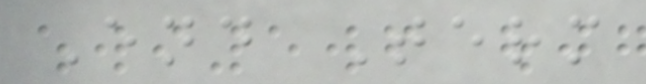End Term
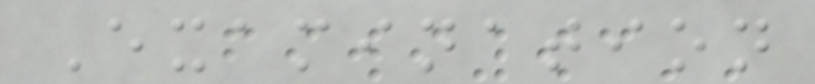Examination
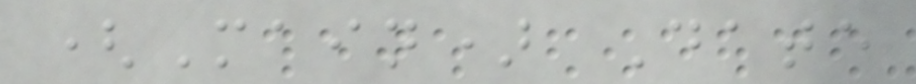(Main) Date
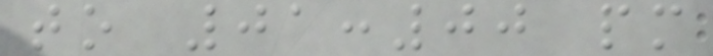to 01:00 pm
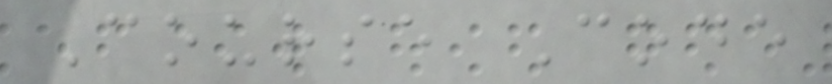Course Code
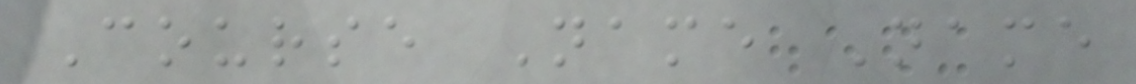Course Name Name
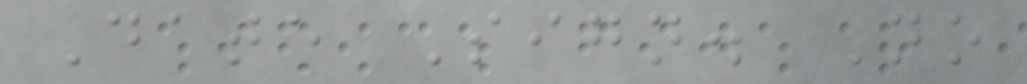Date Sign. No
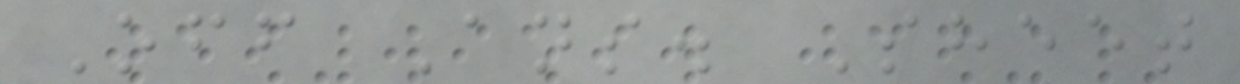Off Ans. Sheet
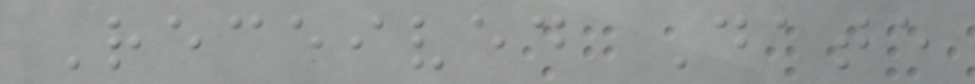Received Date
